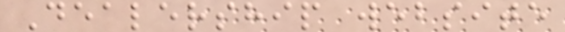Dealership website
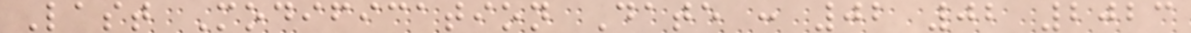Last Modification Date : 02 02 2023
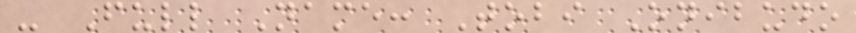- Full Name: Tobi Onibudo
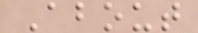About
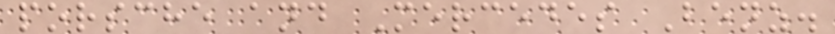porsche and Mercedes Benz.
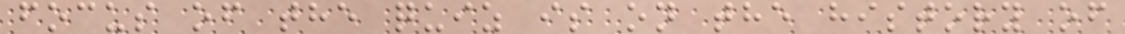focus of the quiz is on the history of
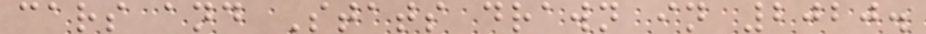cars and Stats drawn in 2020.
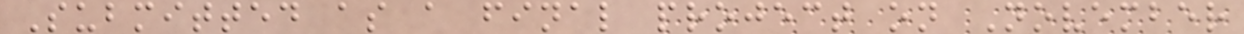Submitted as a final project on November
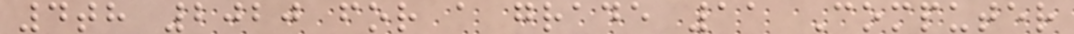4th 2020 for a grade 11 Computer
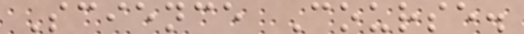Science Course.
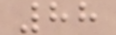88
